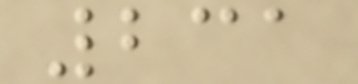231
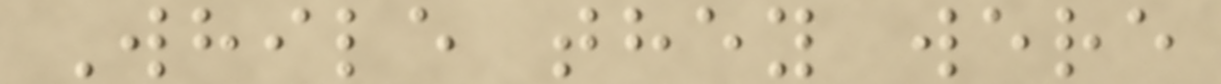While they were
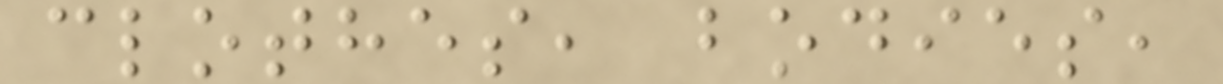clothes, bodies,
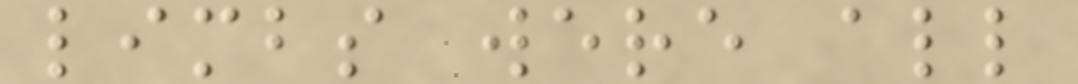limbs were all
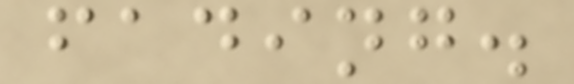fading.
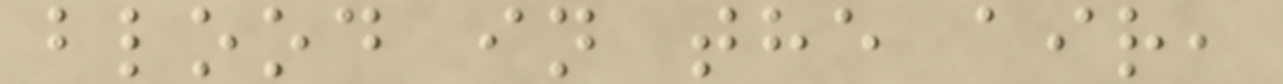blood in the air,
